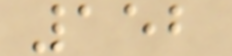152
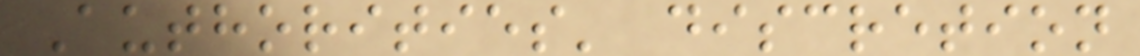Authorities' discretion
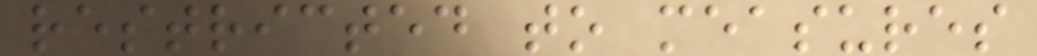restricted to measures
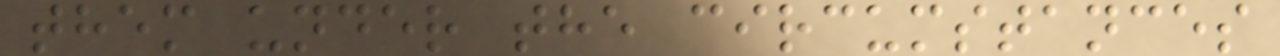them under the circumstances
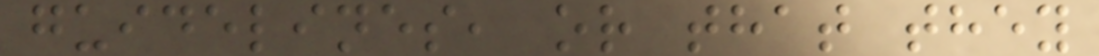guidelines, or that they
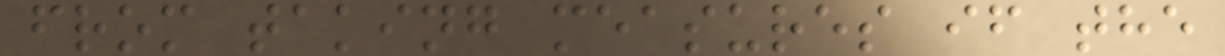from taking measures if the
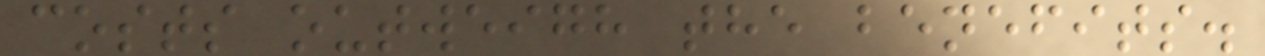costs outweigh the benefits.
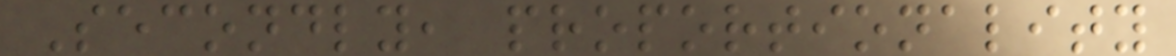Secondly, proportionality
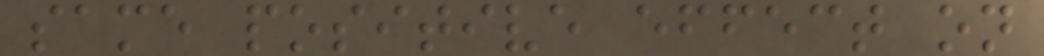same positive effect on
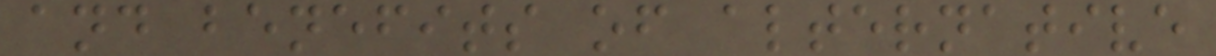and benefits of alternative
